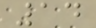14
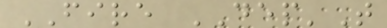FIRE DEP'T
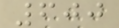600
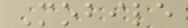Mobile
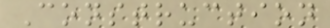Construction
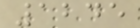1245
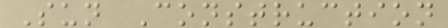Sun Construction
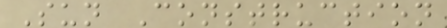Sun Construction
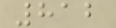812
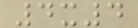4x4
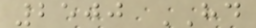2500 HD
